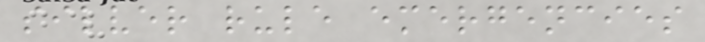silver rule emergencies
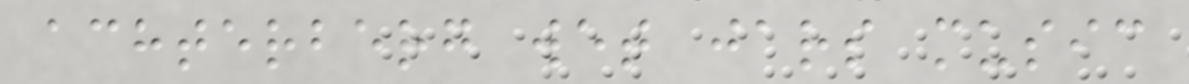achterberg wet jars music
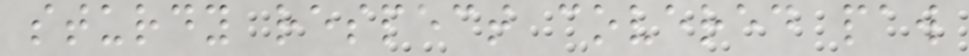sturdy respect covered paw
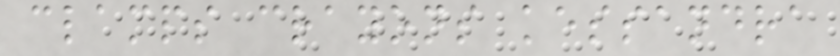clamps crayons kessandra
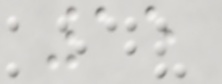15
